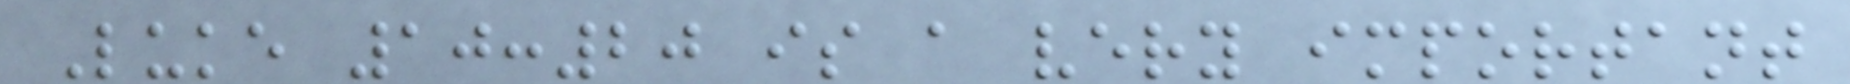Luke 10:20 is a very important
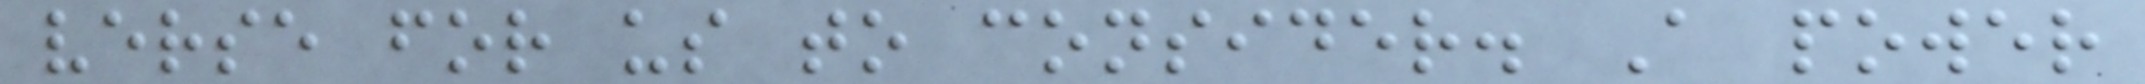verse for us to consider. A power
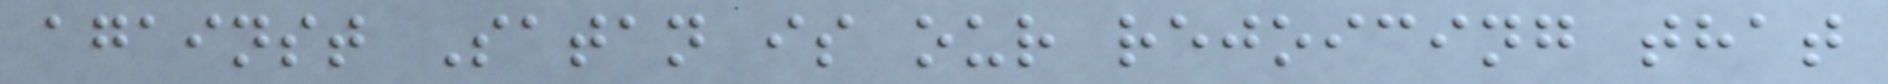against Satan is our rejoicing that
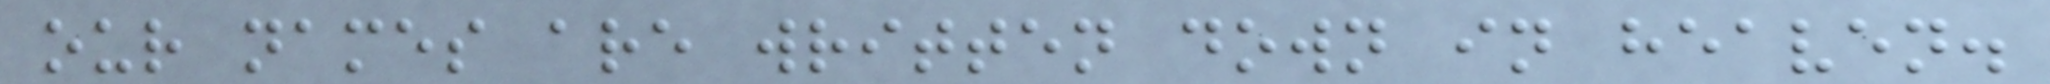our names are written down in heaven.
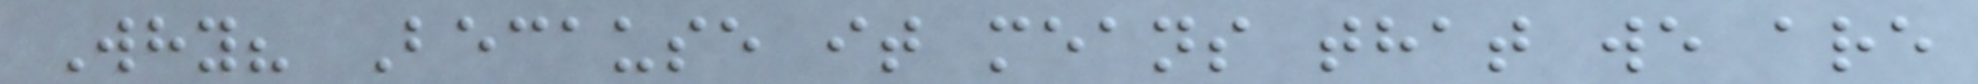Why? Because it means that we are
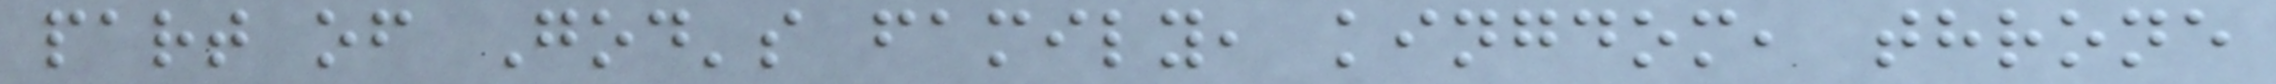part of God's family, kingdom, throne
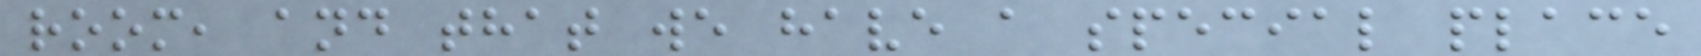room, and that we have a special place
